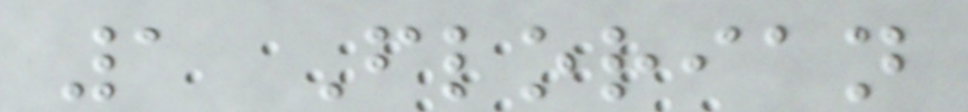1 Florian
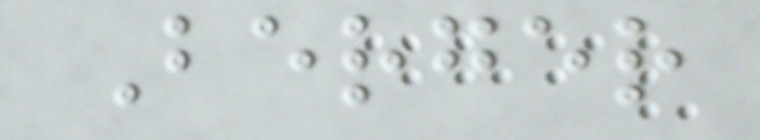Berger
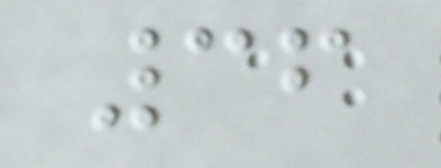36
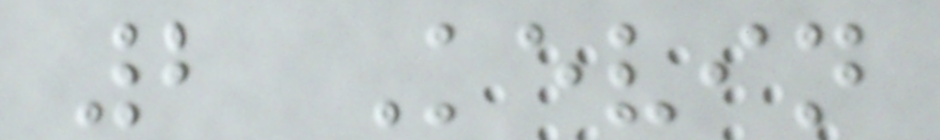2 Kevin
